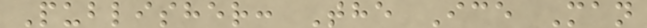Publisher: The Ice Man
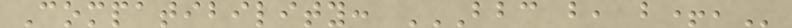Compatibility: BBC B, B+,
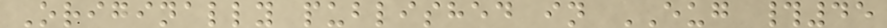Originally published in EUG #45
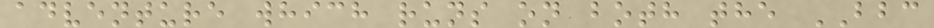adventure which runs on both the BBC
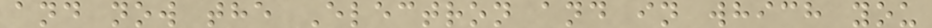and now the Electron and in which you
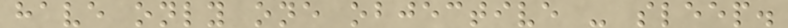have only one objective - sleep.
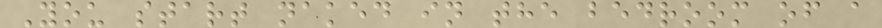You start naked in the bedroom of a
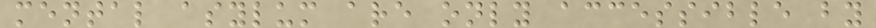mental asylum are only accessible by
